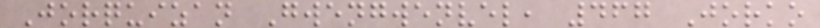Jorquizan Gwengwenvel, 467 Jorko
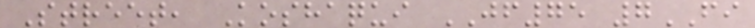Street, Koshaqui JF75 7FI
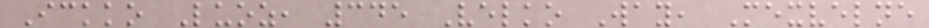Ickko Luoz, 345 Velko Way, Mexvelne
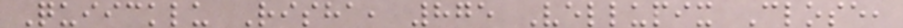Quiicklu Risha, 875 Vellupix Close,
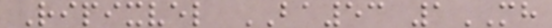Ripixvel BA53 1MH
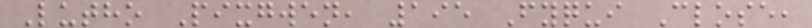Lutho Pixgwen, 195 Fyqui Close,
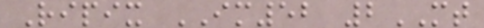Ripix IM52 2MT
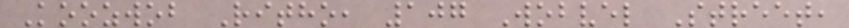Koozwob Ritho, 107 Wobvel Street,
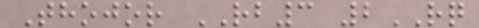Thojor RB3 2RQ
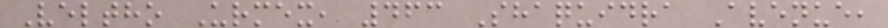Veltho Urmex, 463 Shaquidra Avenue,
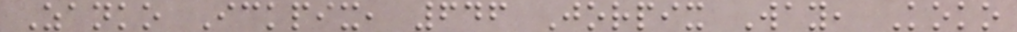Zanko Ickpix, 646 Jorpix Way, Koko
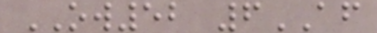OW52 6AF
